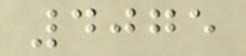4075
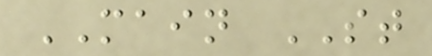MAIN ST
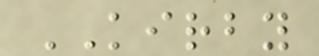KIRBY
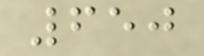650
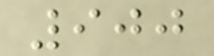900
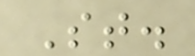St.
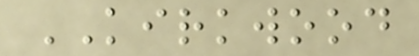KIRKWOOD
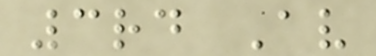3rd Av
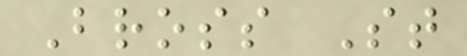Bross St
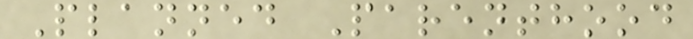Planned Parenthood
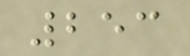253
